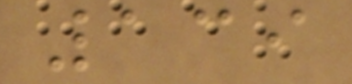139
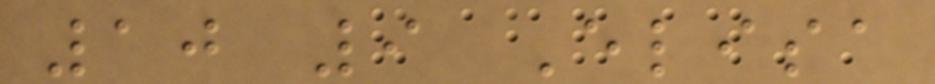10 9 Elisa
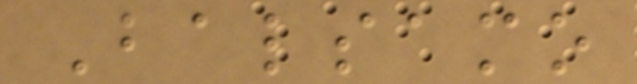Balsamo
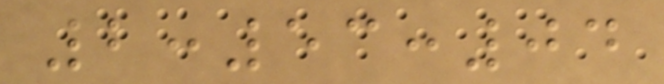2:53:04
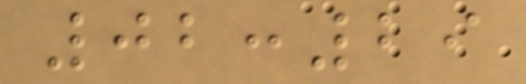02:29
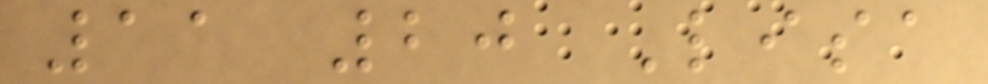11 20 Lisa
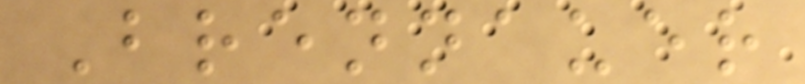Brennauer
